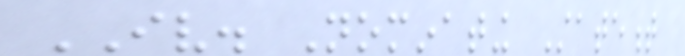IV. Nominating Statement
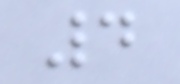4
